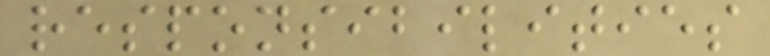responsibilities
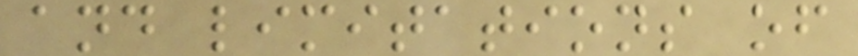and limitations of
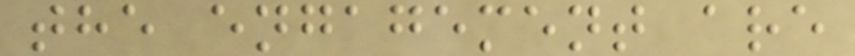the engagement are
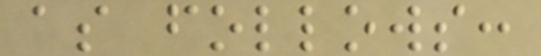as follows:
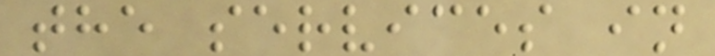the services in
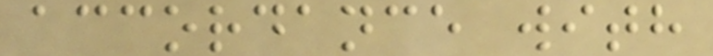accordance with
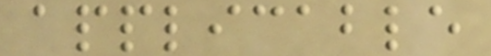applicable
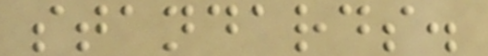standards.
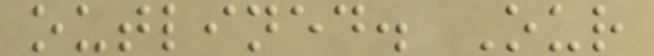outlined. Our
